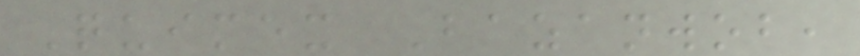Quimex Bazanwob,
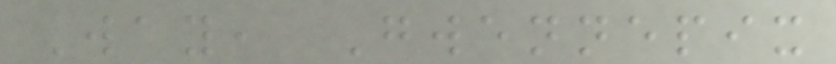Way, Gwennepix
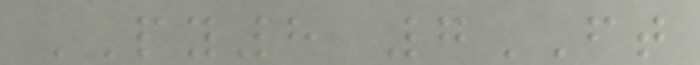PY8 7FT
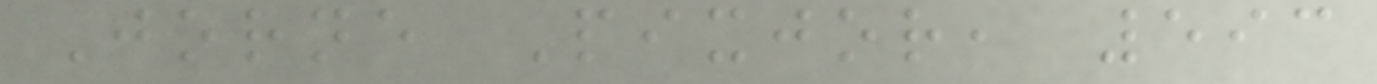Jorne Pixjor, 593
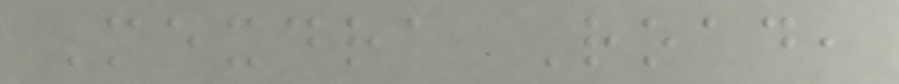Mexdra Road,
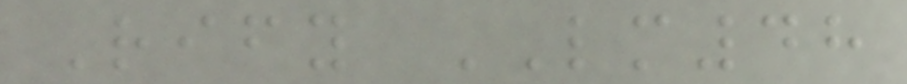Rify LM48
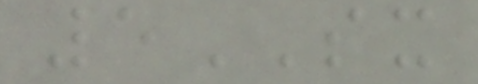5SX
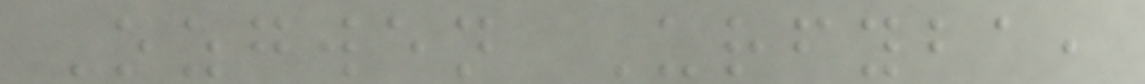Ozgwen Urfyba,
